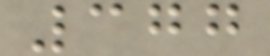377
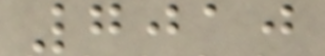7010
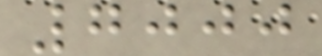7000
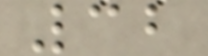32
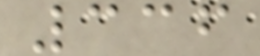336
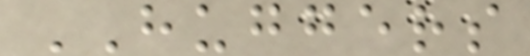HUGGERS
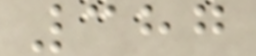387
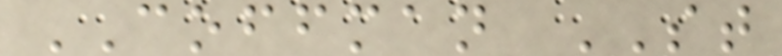COFFMAN ST
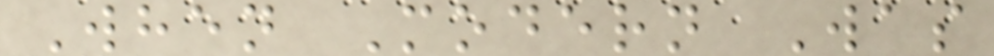When Modern Was
